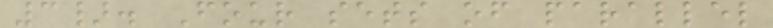3}. Four sets of parallel
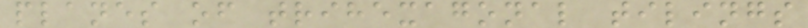planes of trihexagonal tilings
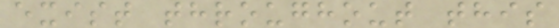exist throughout this
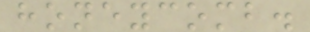honeycomb.
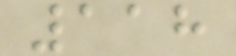118
